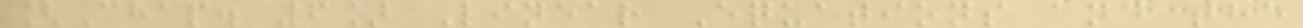[Chap. 6] Linear Equations and the
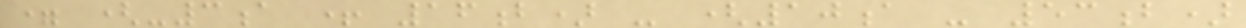= (-3a + 16b) - (10a - 53b)
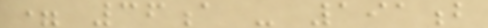= 36a - 191b
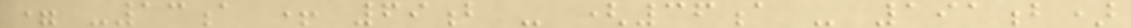= -13a + 69b - (36a - 191b)
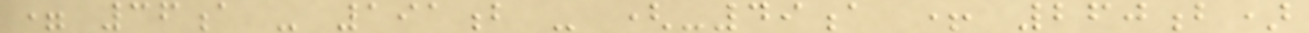= 36a - 191b - (-49a + 260b)
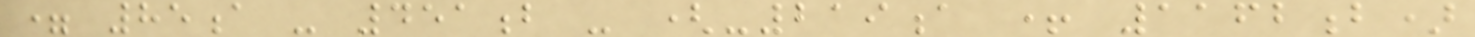= 85a - 451b - (-219a + 1162b)
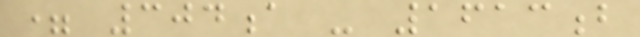= 304a - 1613b
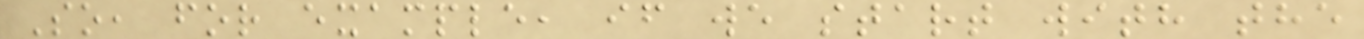So, for example, if we start with the
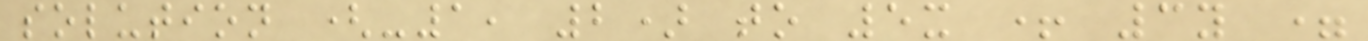solution (-1, 2) to 5x + 3y =
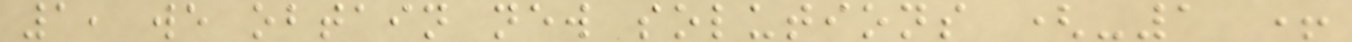1, we obtain new solutions (-1 +
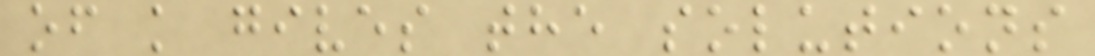of k gives the solutions
